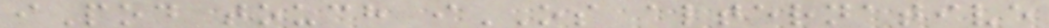iPod touch iOS alternative
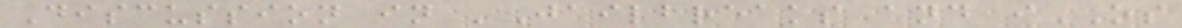Discussion in 'Jailbreaks and iOS
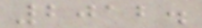2012.
